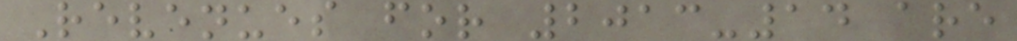Revenues for 2013-14 are
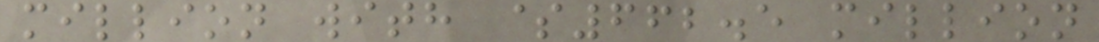million with $662.5 million
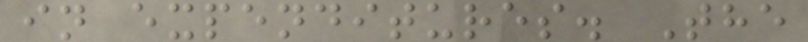in expenditures. The
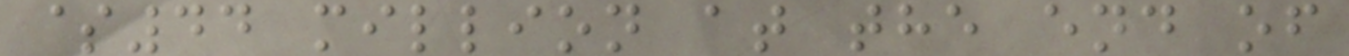$44 million at the end of
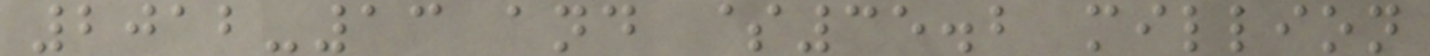2012-13 and $35.2 million
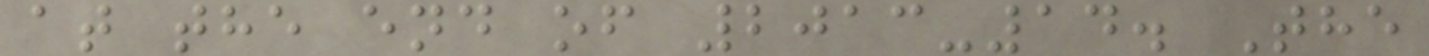at the end of 2013-14. The
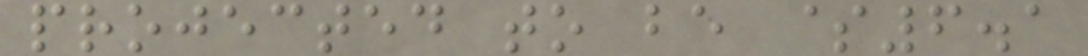projected to be $6.1
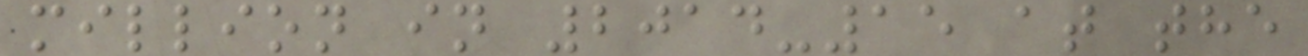million in 2014-15 at the
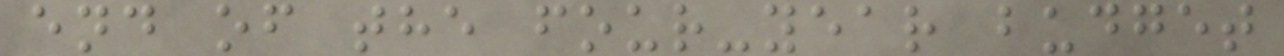end of the four-year budget
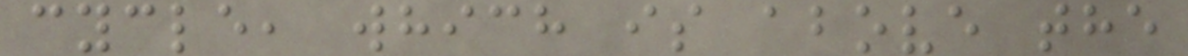cycle, which is above the
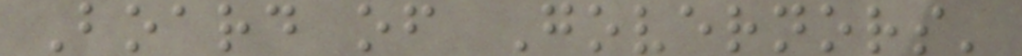Board of Governors'
